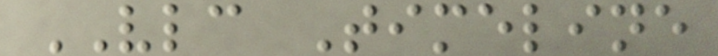VLC Timeline
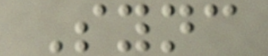Sync
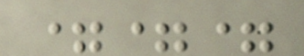===
